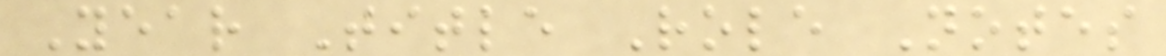Year Title Role Notes
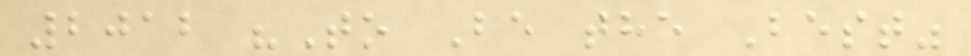2012 "To Be the Best"
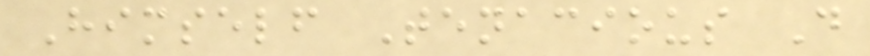Himself Tenacious D
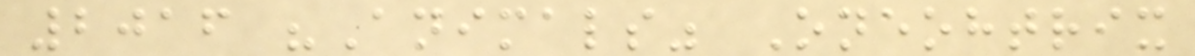2016 "Animals" Oneohtrix
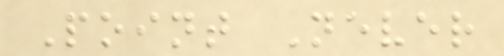Point Never
